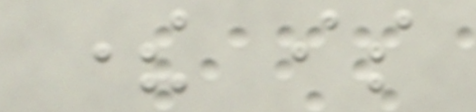there is
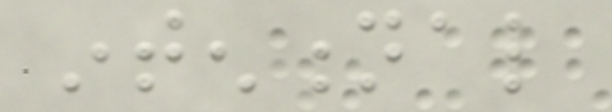intentional
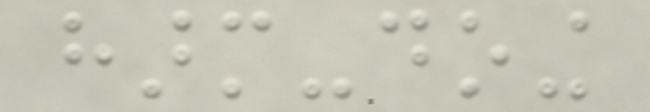harm-doing
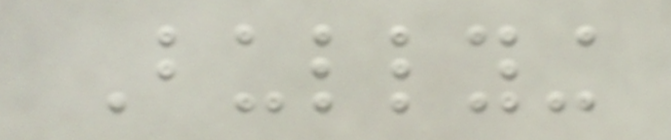Bullying
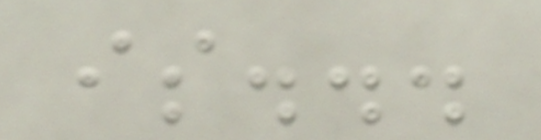is...
